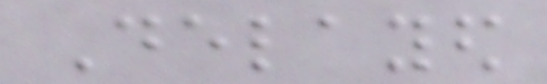Delayed
